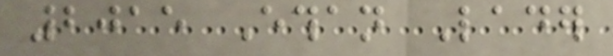2015 Ethan Lader
